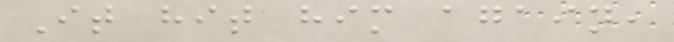It hit him again,
